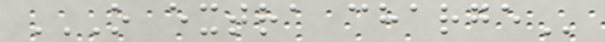O EXTRA CHARGE
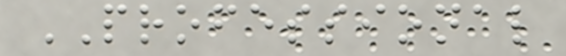PROFESSIONAL
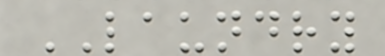LAUNDRY
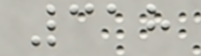318
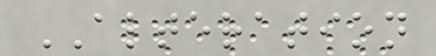ALTERATION
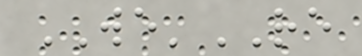WE'RE
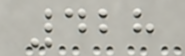428
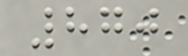870
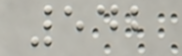542
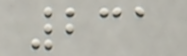231
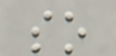so
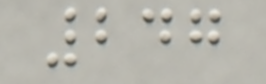247
